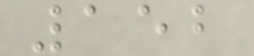152
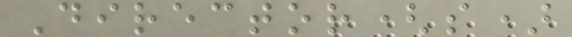Director(s)
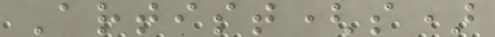Artist(s)
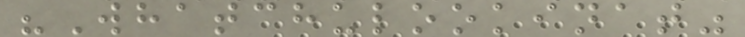"Whatchulookinat"
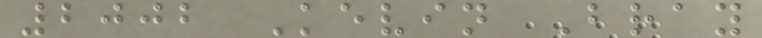2002 Kevin Bray
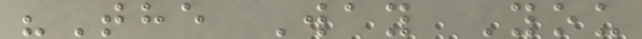"The Way You
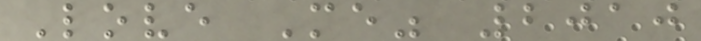Love Me" 2010
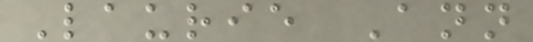Laurie Ann
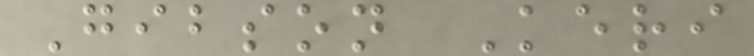Gibson Keri
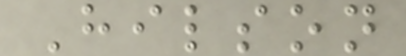Hilson
